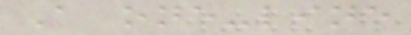A one-line
